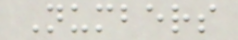Numbers
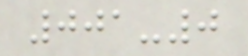001-0
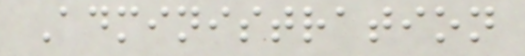Administration
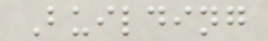Building
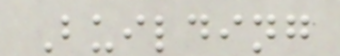Building
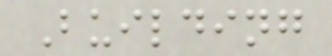Building
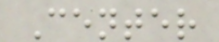Center
